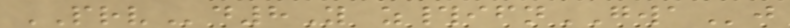PRVd8Y z#ifnGWAj
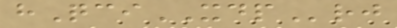hQciXDPrj
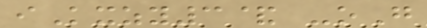iKxzy3& -oG
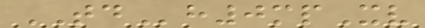TDh0mpXv
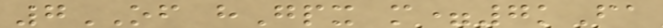7OF hGpx m=7kFa
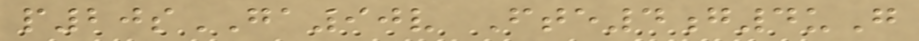p20sGA90v Fte4g4uG
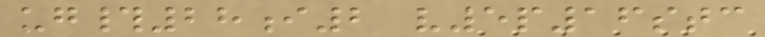ug#28i2 v5p16stc
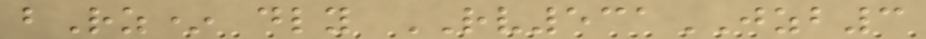bRz* dly RV531JZB3
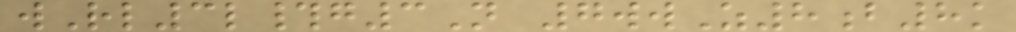wRl3l#g3N 7wwZ8b8k
